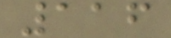116
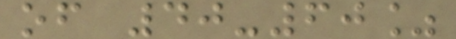of 40-60%
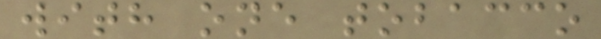with one tobacco
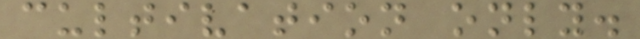cultivation only.
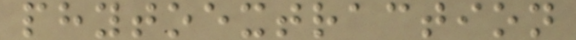phytoextraction
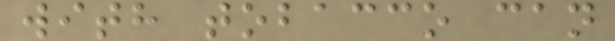with tobacco can
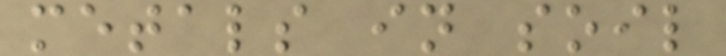metals in soil
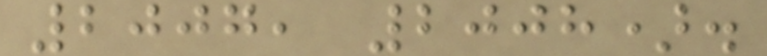2007, 2008).
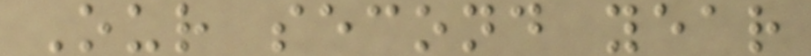Our second year
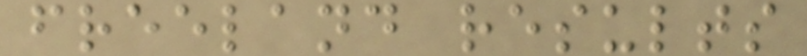freeland results
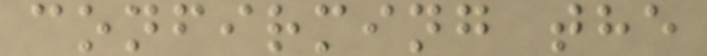confirming the
